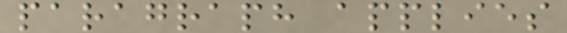paragraph applies
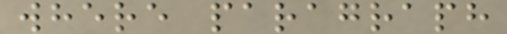where paragraph
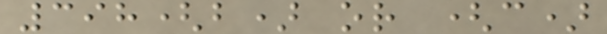398(b) or (c)
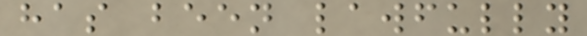has been lawfully
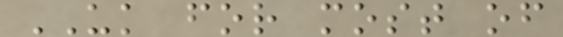UK for most of
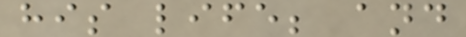his life; and
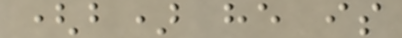(b) he is
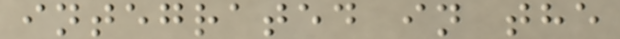integrated in the
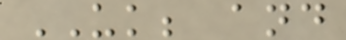UK; and
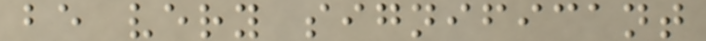be very significant
